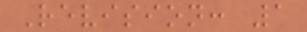Revision: 1
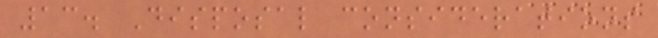13. Disposal considerations
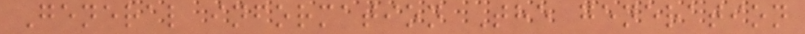General information The generation
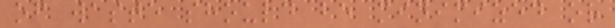of waste should be minimized or
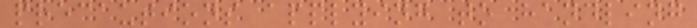precautions applying to handling
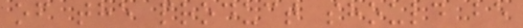of the product should be
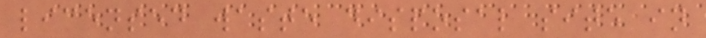licensed waste disposal site in
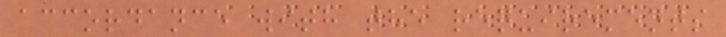accordance with the requirements
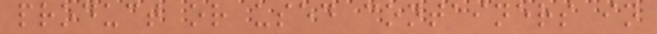product or used containers in
